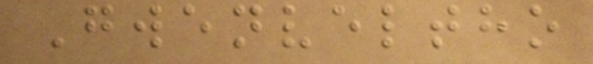Gwenveltho
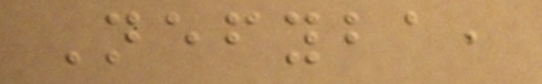Nefyba,
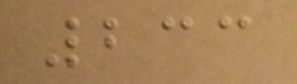233
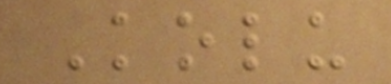Kolu
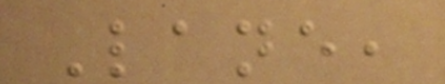Lane,
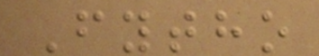Fytho
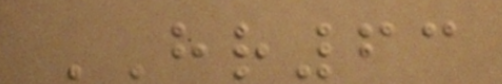HR63
